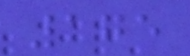175
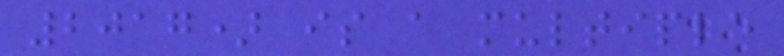2017) is a multiple
